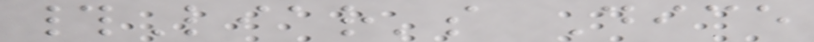#Liar's Dice
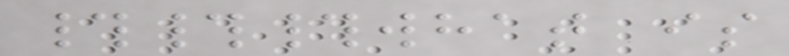###what is
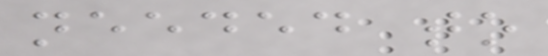needed to
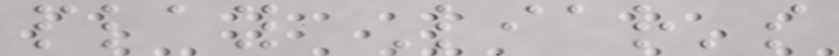play Liar's
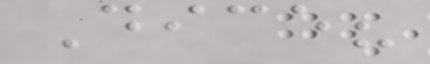Dice?
